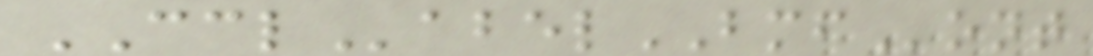CCLabelBMFont
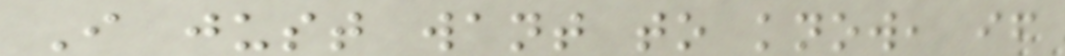I just want to know, if
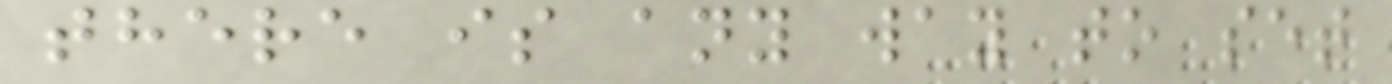there is any way to set
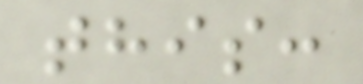this:
